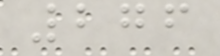276
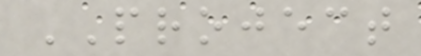PROJECT
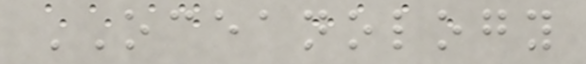OCEANOLOGY
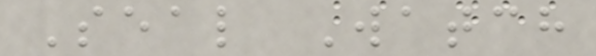Seal Watch
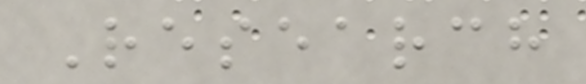Research
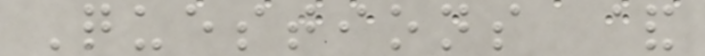Questions &
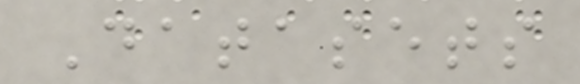Datasets
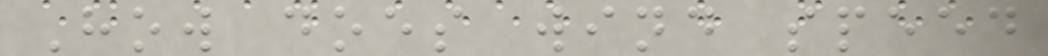How does wind speed
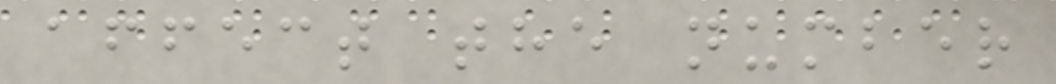affect the number
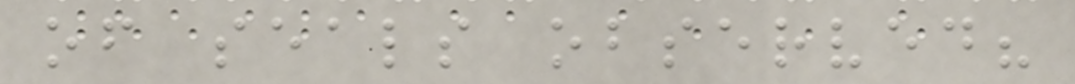of seals observed?
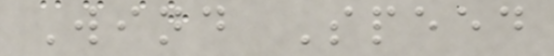Wind Speed
